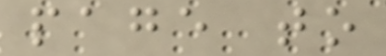page to
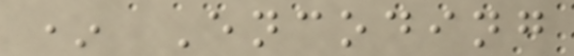* Encoding
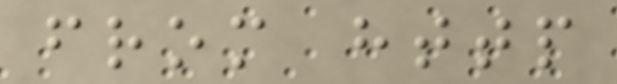from http
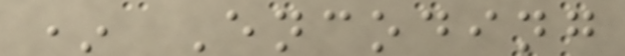* Encoding
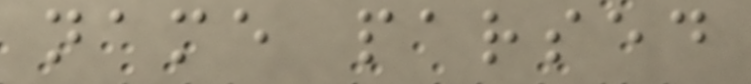name parsed
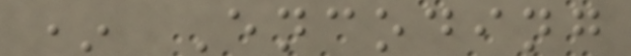* Encoding
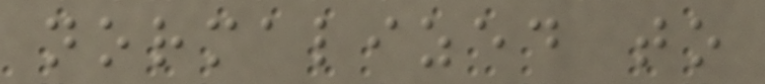normalized to
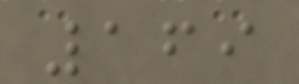169
